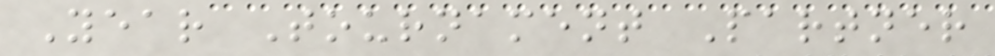Year Tournament Partner
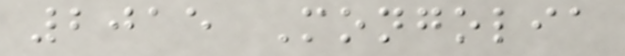2015 Mongolia
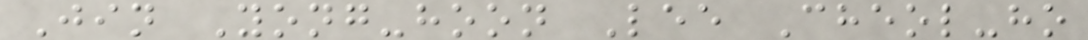Jin Yong-hoon Lee Cheol-ho
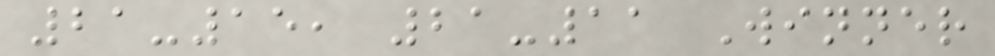21-15, 21-11 Winner
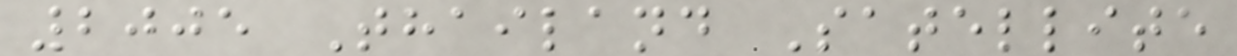2005 Thailand Satellite
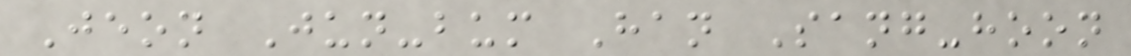Jeon Jun-bum Han Sang-hoon
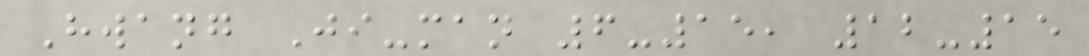Hwang Ji-man 6-15, 12-15
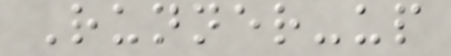Runner-up
